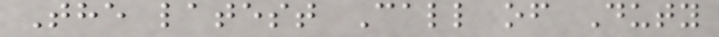The latest Call of Duty
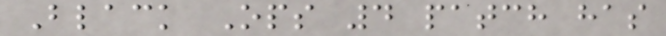Black Ops 4 patch has
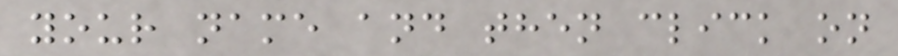your name and then click on
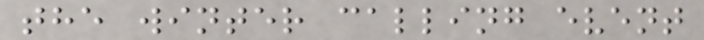the winter calling event
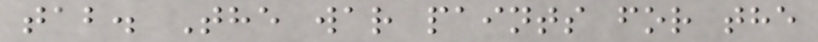tab. The war paints for the
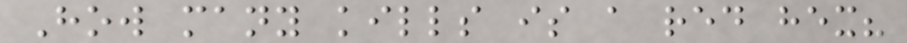How many kills is a red hex?
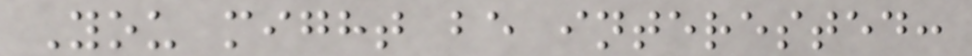You might be interested:
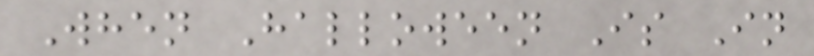When Halloween Is In
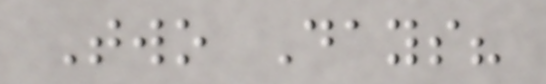Two Days?
